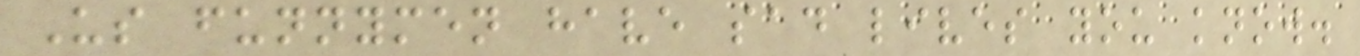Us funnymen have sad lives you know.
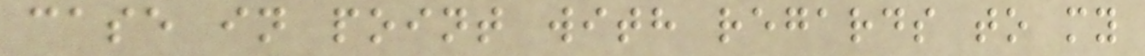case in point with regards to my
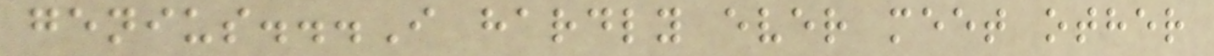genius...I hardly ever meet other
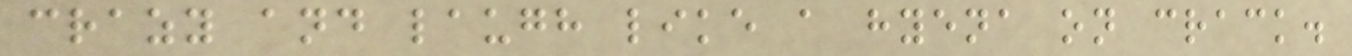crazy and laugh like a hyena on crack.
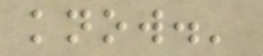know.'
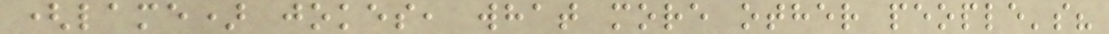(lame) jokes, what more other people's?
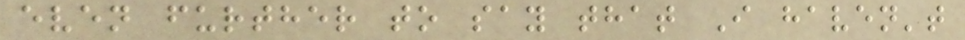even further to say that I haven't
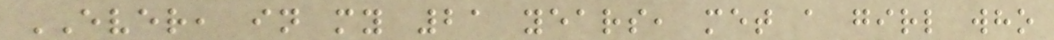EVER, in my 21 years, met a girl who
